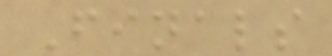Finals
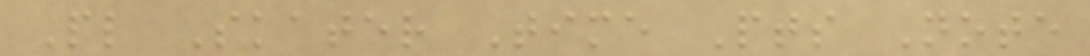Pl Skater Time Pts Note
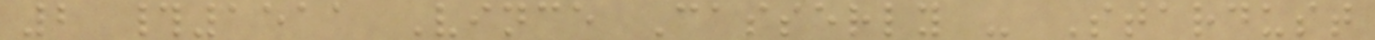2 #1511 Vince Casserly - Stardust
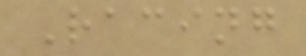Racing
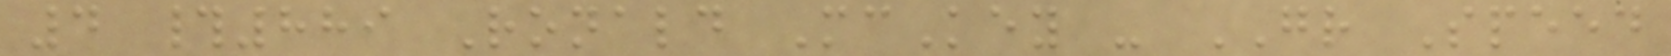4 #889 Ronald McKey - GR Speed
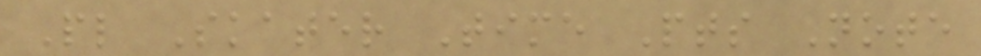Pl Skater Time Pts Note
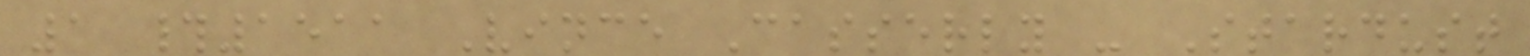1 #1511 Vince Casserly - Stardust
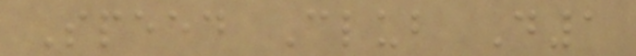Speed Club D1
